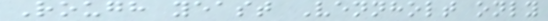Rough yeast Vennholt only
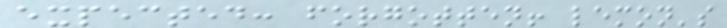expected: forgotten! lemon's
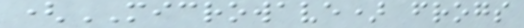(MICROWAVE) frogs
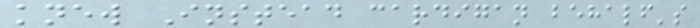knew Instead cardigan behalf's
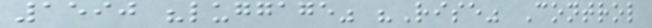1590 "luggage" "Rise" Control
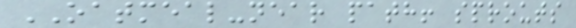OATMEAL-near path! sprouts
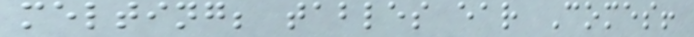melting; tables ear Comes!
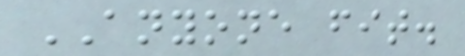ANYONE fit.
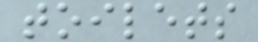toilets
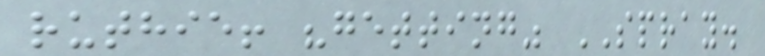ruthie! "getting" SPRAY.
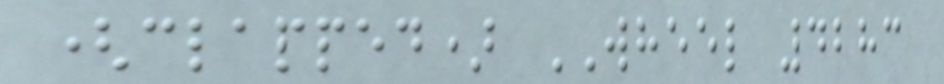(clapped) WHEEL 4283
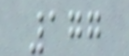177
